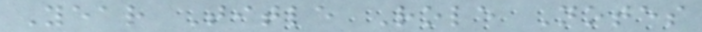Year Title Role Notes
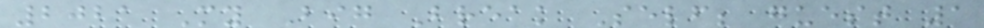2021 My Big Break Self; guest 1
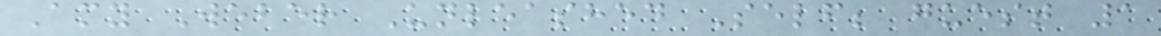Amy Weber Unleashed Self; guest 1
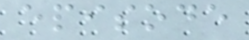episode
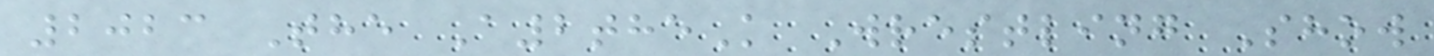2023 The A2theK Wrestling Show
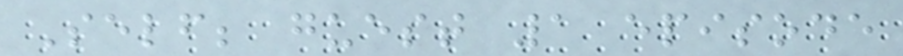Self; guest 1 episode
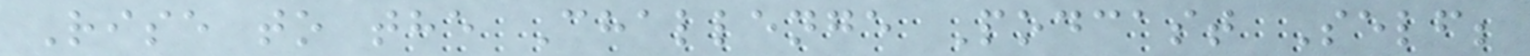Rise to the Challenge Podcast Self;
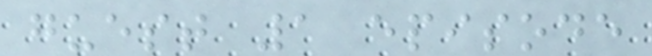guest 1 episode
